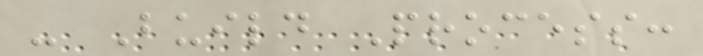- Build Process:
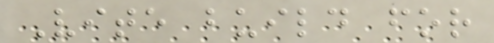Vite build for
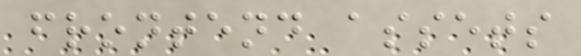frontend assets
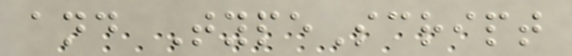and TypeScript
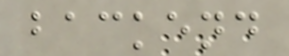backend
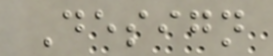Design
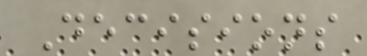Decisions
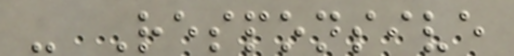- Responsive
